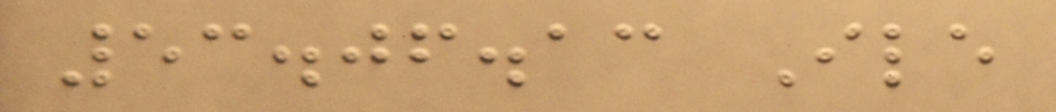53.06.13 Ile
